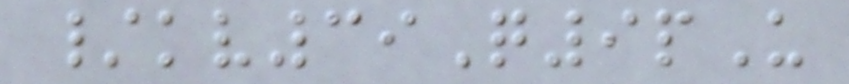/kv39Q9pU
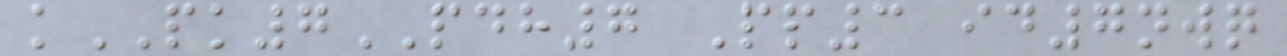kPK7PDH7 Pp3 id7nwq
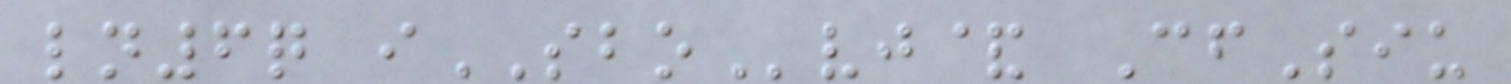ln6q iSBOvj& CfSiu
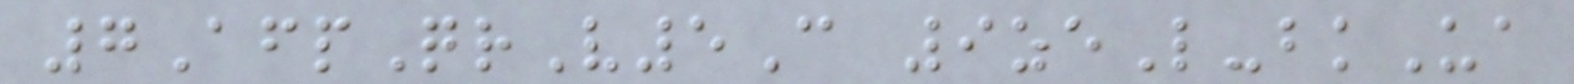7AfpQrV5C 9zeL-bkUa
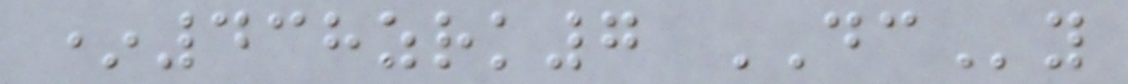*438zrk7 DCy
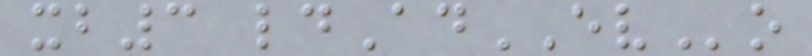xb3 ldAdEVo
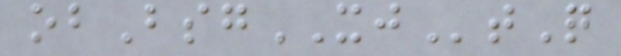obBsgXJtQ
